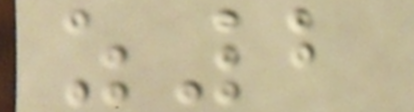z2
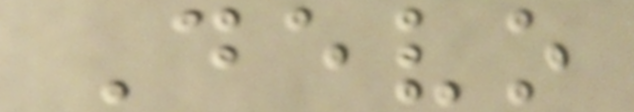Devo
